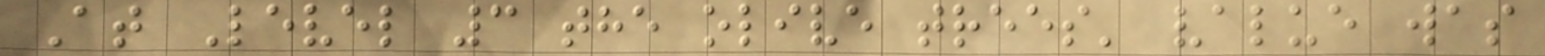At Level 3 the olive trees' value was
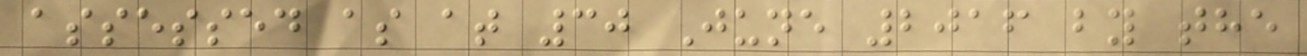assessed as at 30 June 2016 by the
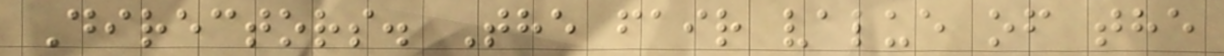Directors. The fair value of the
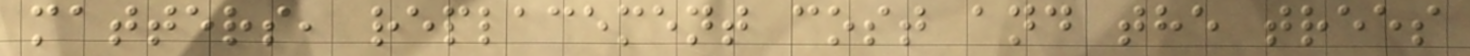matters, replacement cost and the trees
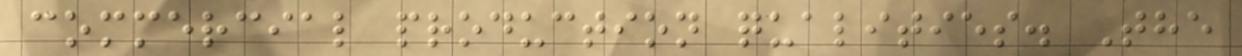commercial production qualities. The
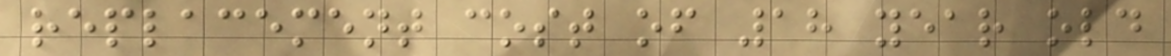replacement cost of 18 year old
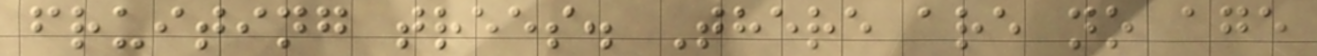fruiting trees. There are no age
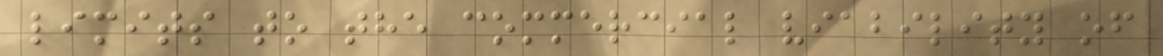limits to the commercial viability of
